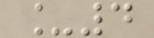_4
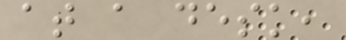at a desk,
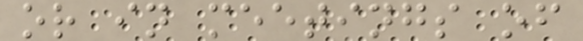or in meetings of
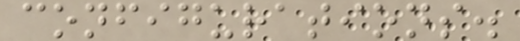configurations.
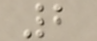2
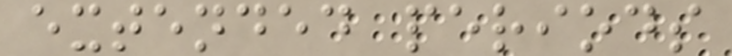extended periods
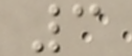3
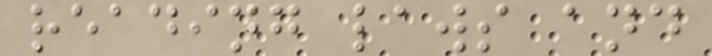reading laws and
